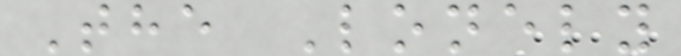The Lonely
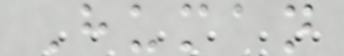Human
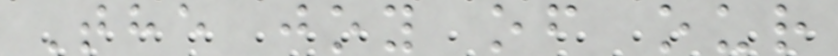The joy of our
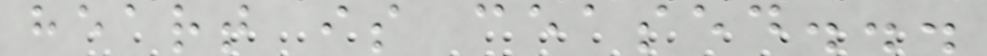heart is ceased...
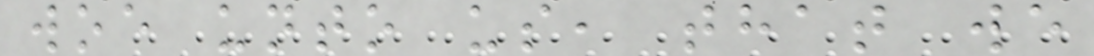woe unto us, that we
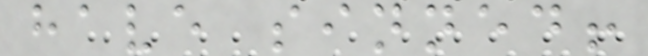have sinned!
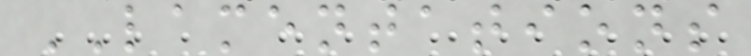LAMENTATIONS
